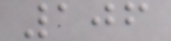106
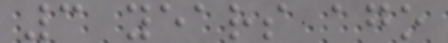3 years ago
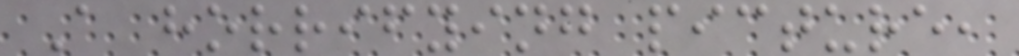A horrifying picture,
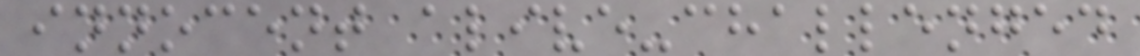innocent alive-challenged
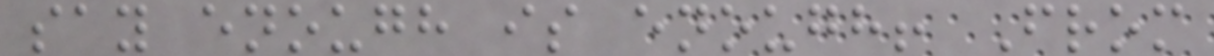say enough is enough! From
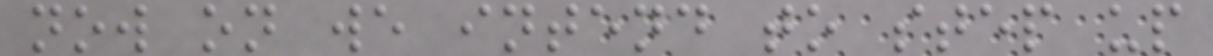now on we intend to step up
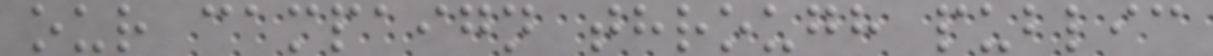our campaign through public
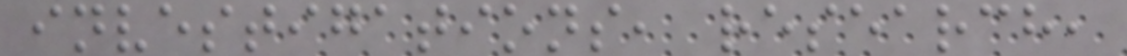investigations, research,
